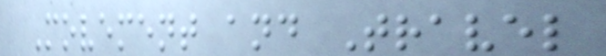Movement and Travel
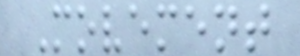Movement
